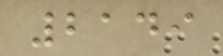2149
